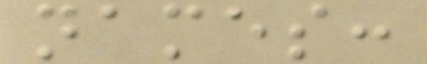names:
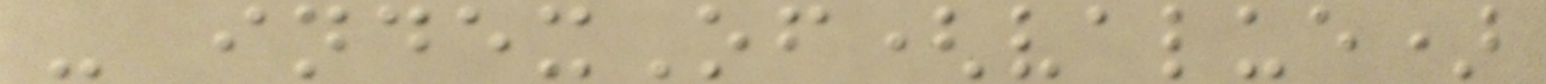- indexOf(value)
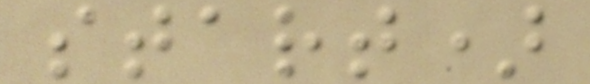start)
